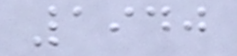1940
